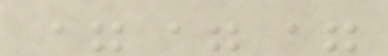===
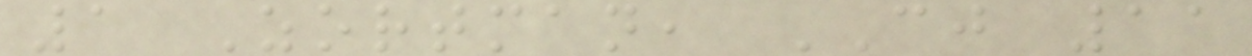1 Zortman, CJ 11
